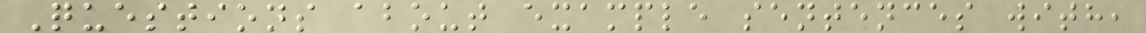Questions about example sentences with,
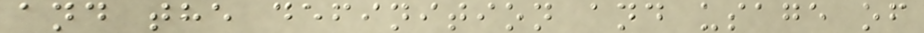and the definition and usage of
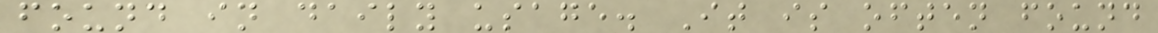found in daily usage. It is often found
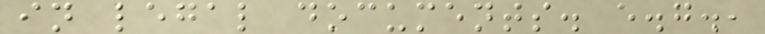in legal documents. e.g.,
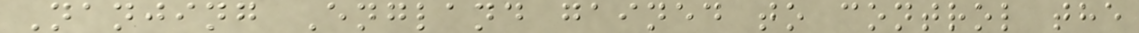Nanjing England gained to control the
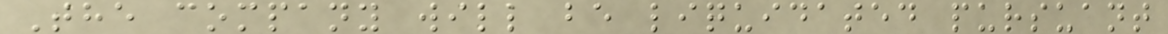The company will be liquidated pursuant
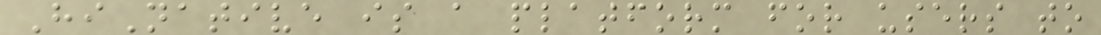HiNative is a platform for users to
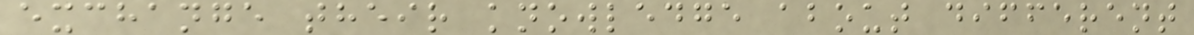exchange their knowledge about different
